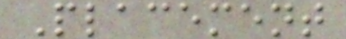Placement
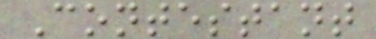Contestant
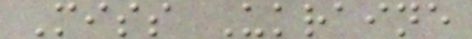Miss Ukraine
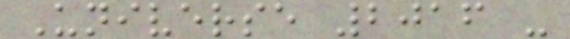Universe 2016 -
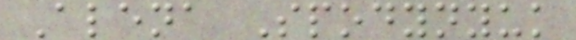Alena Spodynyuk
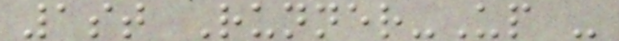1st Runner-Up -
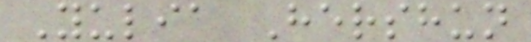Yulia Hershun
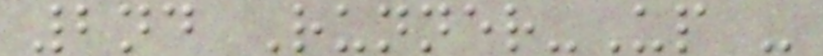2nd Runner-Up -
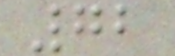72
